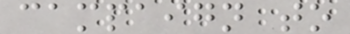campaign to
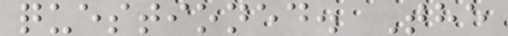questioned. The
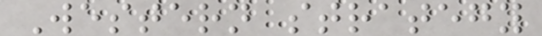Western strategy
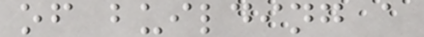of building a
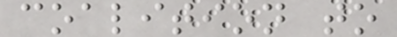coalition to
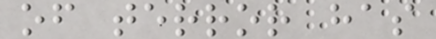of terror has
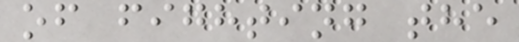of fighting the
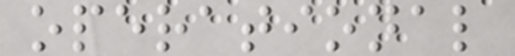operational
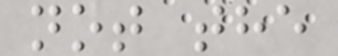not the
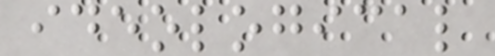ideological
